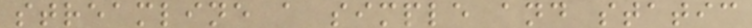streamline a simple and static
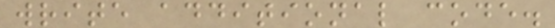write additional code.
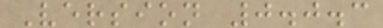Version 0.0.3
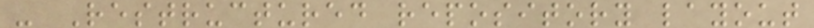- Restructured repository layout
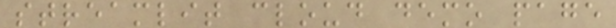streamlit cloud demo page
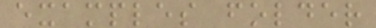examples folder
